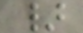}
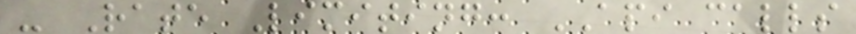- Rate Limiting: API calls
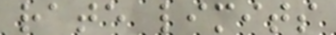rate limits
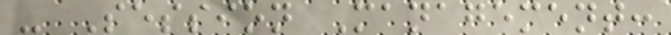- Session Management:
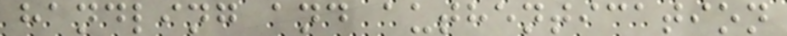handling and authentication
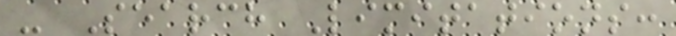- Search Limitations:
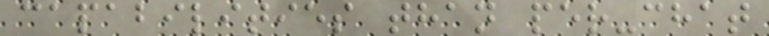capabilities than per-chat
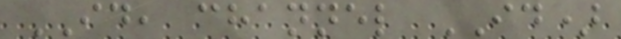ID, channel ID)
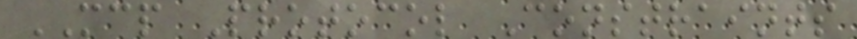MCP Protocol Constraints
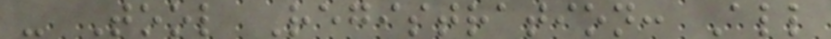- Tool Registration: All
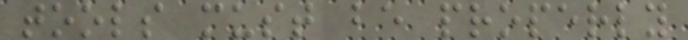tools must be properly
